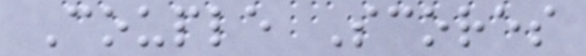Couple Scores
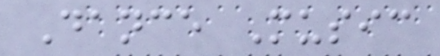Dance Music
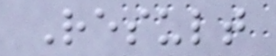Result
